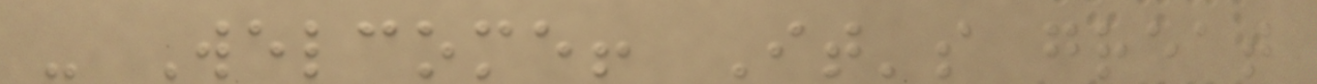- Welcome! It's great
